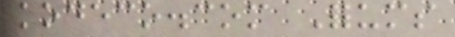kodeco.com Forums
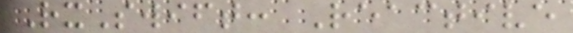RxSwift: Reactive
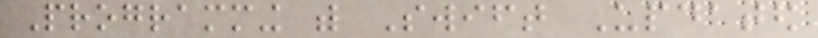Programming with Swift Updated
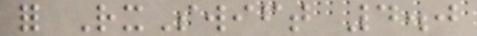for RxSwift 4.0
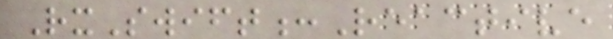RxSwift:Reactive
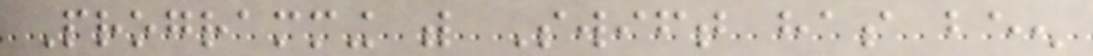Programming with Swift has been
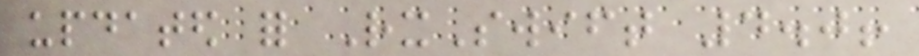updated for RxSwift 4.0!
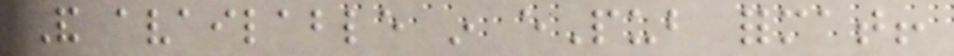And available in ePub format!
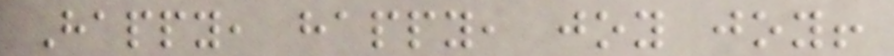Happy, happy, joy joy!
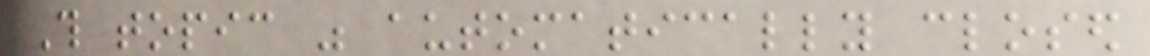This topic was automatically closed
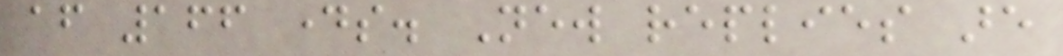after 166 days. New replies are
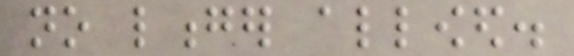no longer allowed.
